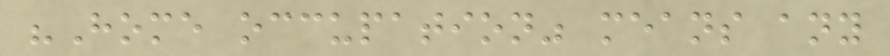"Home occupation" means any
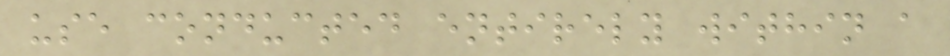use conducted entirely within a
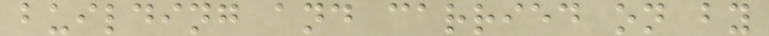building and carried on by
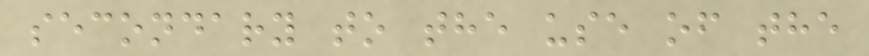secondary to the use of the
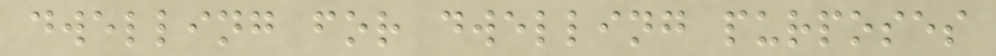dwelling for dwelling purposes
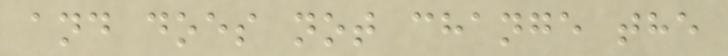and does not change the
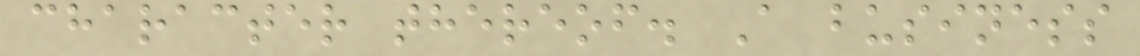character thereof. A business
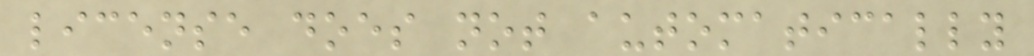license does not automatically
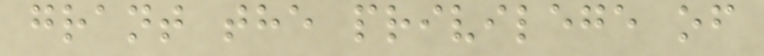grant the privilege of
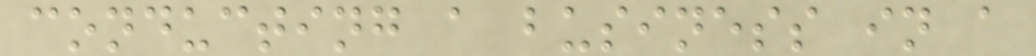conducting a business in a
